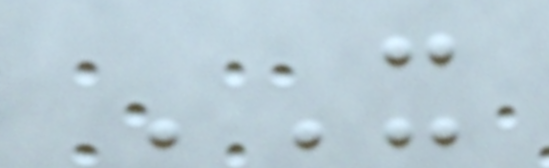IT
